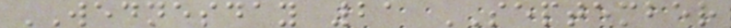WEDNESDAY 21 SEPTEMBER
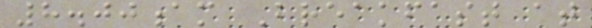8.00am Breakfast at
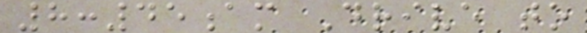8:45am Drive to
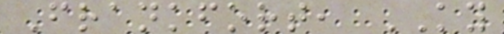Frankfort, KY
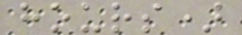hours)
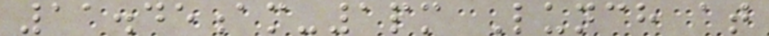11.45am-1pm Lunch at
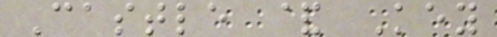Castle & Key
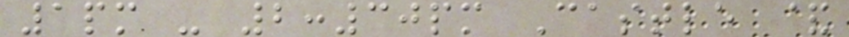1pm - 2:30pm Castle &
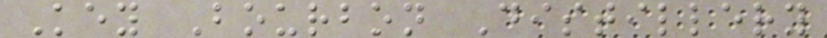Key Bourbon Distillery
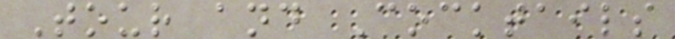Tour and Cocktails
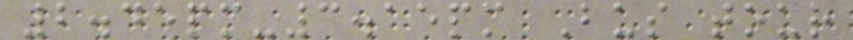2.45pm-3.15pm Bus tour
